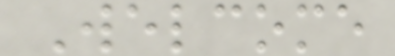Welcome
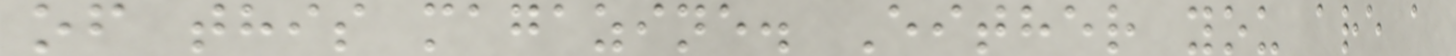of this magazine. Either you are a
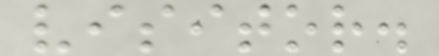visitor.
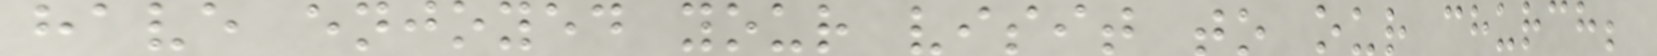have enjoyed your visit to our church;
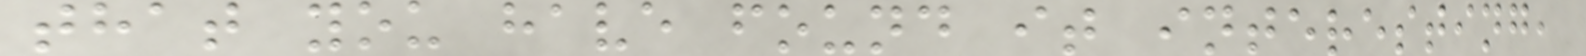that you have found it interesting,
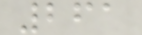261
